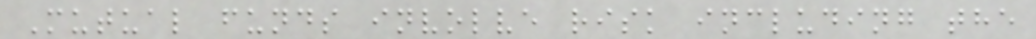Mutual funds involve risk including the
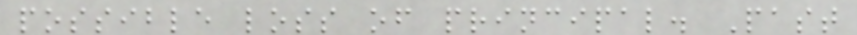possible loss of principal. Past
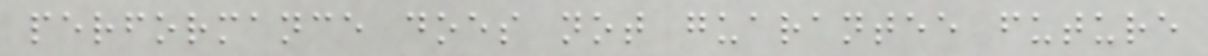performance does not guarantee future
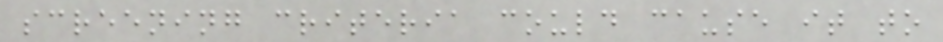screening criteria could cause it to
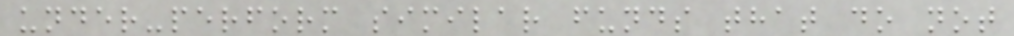under-perform similar funds that do not
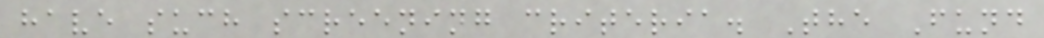have such screening criteria. The Fund
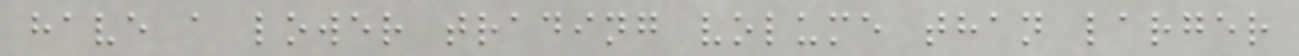have a lower trading volume than larger
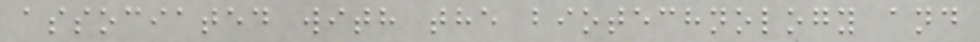associated with the biotechnology and
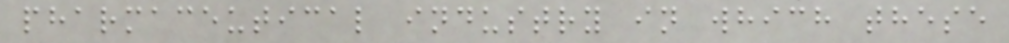pharmaceutical industry in which these
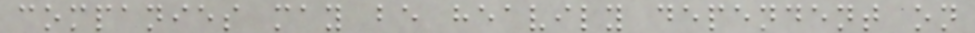companies may be heavily dependent on
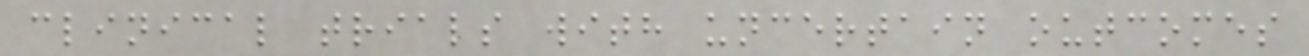clinical trials with uncertain outcomes
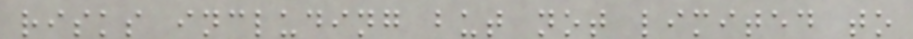risks including but not limited to
